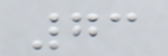73
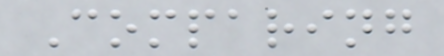Comparing
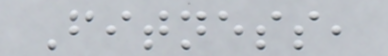Fitness,
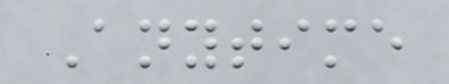Anytime
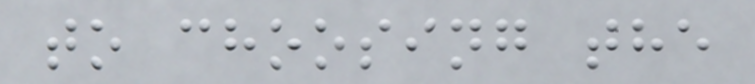to choosing the
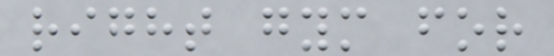right gym for
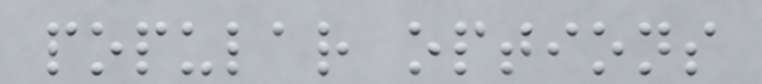popular options
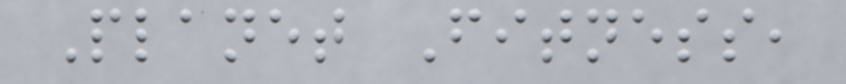Planet Fitness,
